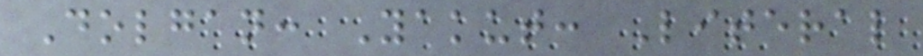Dolgan: Yakut: Literal
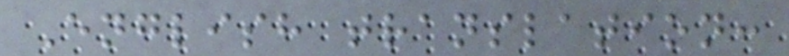English translation:
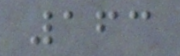163
